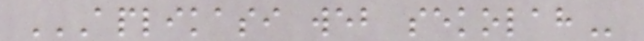APLIKASI WEB SEKOLAH
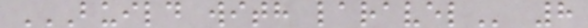BUILD WITH LARAVEL 8
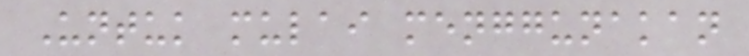Untuk mulai menggunakan
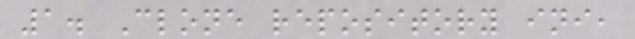1. Clone repository ini,
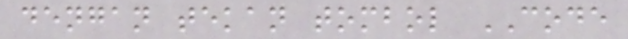dengan tekan tombol CODE
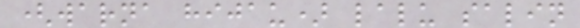(warna hijau) lalu salin
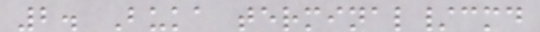2. Buka terminal/cmd
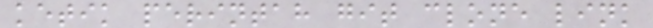ketik perintah git clone link
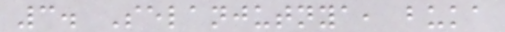3. Selanjutnya, buka
